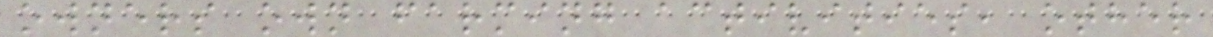owners own farming activities, other
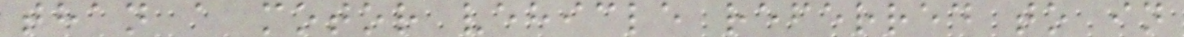than a motor vehicle referred to in
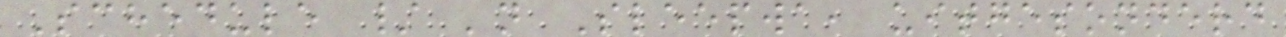Schedule / 'n Sleepwa, uitgesonderd
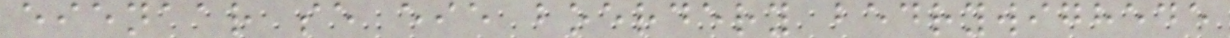eienaar se eie boerdery bedrywighede
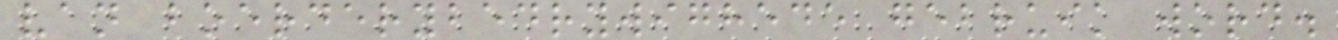van boerderybedrywighede gebruik word.
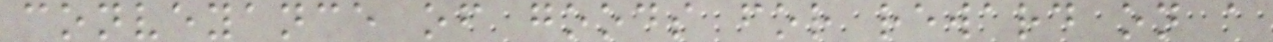conveyance of goods for reward on a
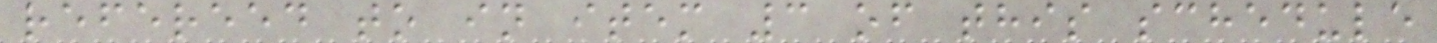refereed to in item 3 of this schedule
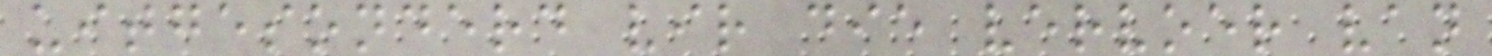uitgesonderd vir die vervoer van
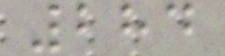284
